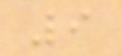9
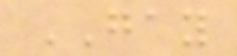GAY
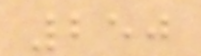250
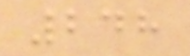248
